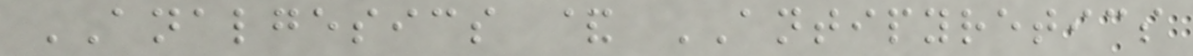ANALGESICS & ANTIPYRETICS
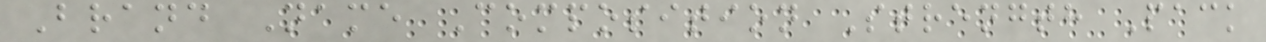Brand Name Composition Strength Pack
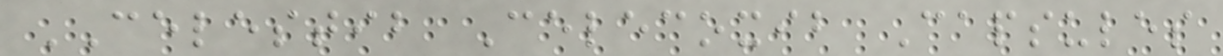CELESTIB Celecoxib Capsules
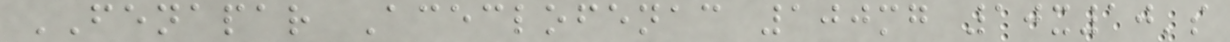FENAPAR Aceclofenac 100mg 10x10's
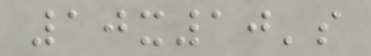10x10's
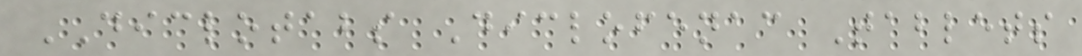DICLOTABS Diclofenac Tablets
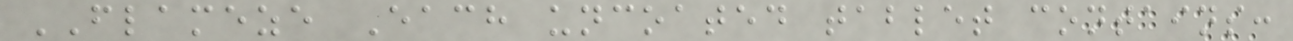FLAMEZE Each uncoated tablet contains:
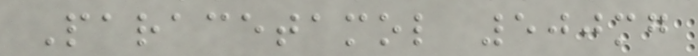Paracetamol 500mg
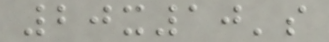20x10's
